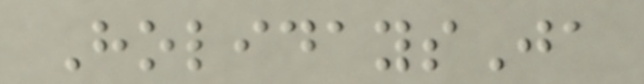HolidaysJa
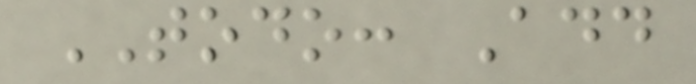TODO: Add
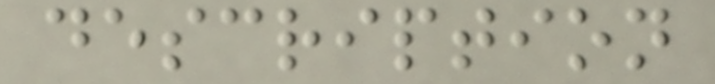description
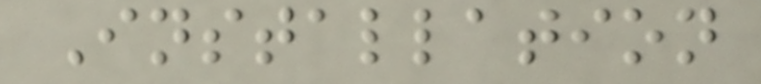Installation
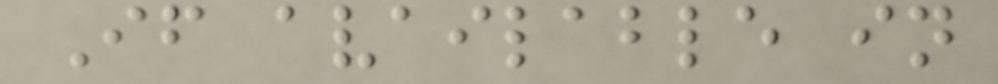If available in
